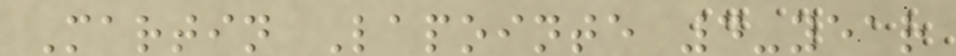Martin Lapointe 4-year
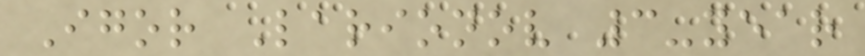Igor Larionov 3-year
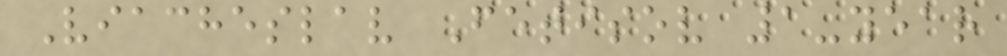Viacheslav Fetisov 1-year
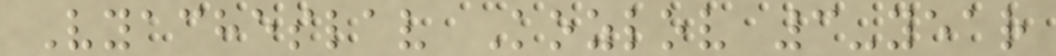Vyacheslav Kozlov 3-year
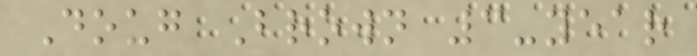Doug Brown 3-year
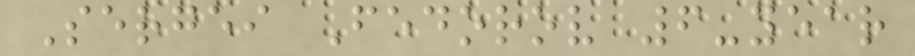Sergei Fedorov 6-year
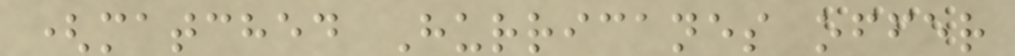(matched Hurricanes offer
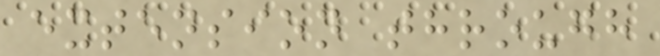extension through
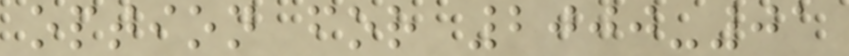option for 2000-01
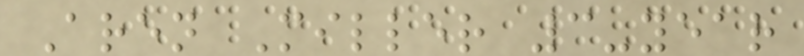Aren Miller 3-year
